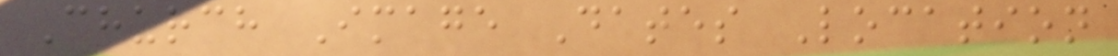Church Image Dates Location
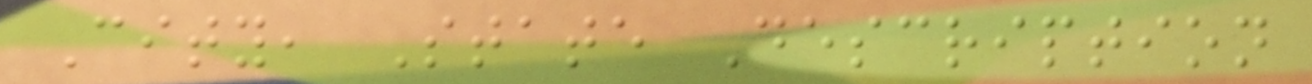City, State Description
